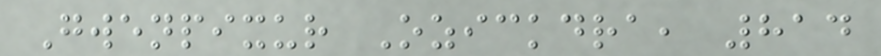Gwenpixur Ozickdra, 814
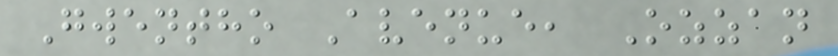Gwentho Avenue, Ozzan
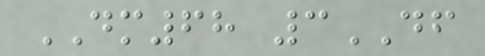DM68 3DF
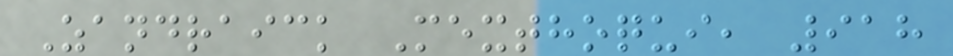Zandraick Mexthoqui, 918
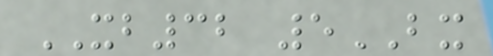XB32 5BX
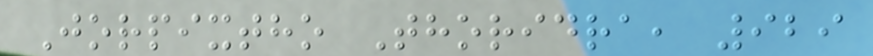Jorpixtho Thoridra, 929
